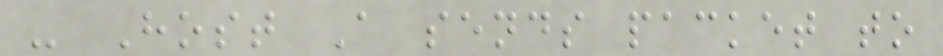- Host A sends packet to
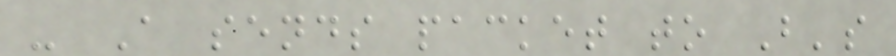- A sends packet to B's
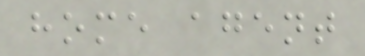home agent
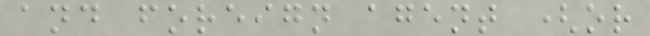and foreign agent (or
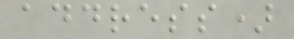address)
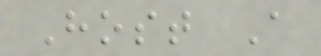Host A
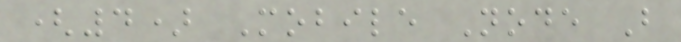(4) Mobile Node B
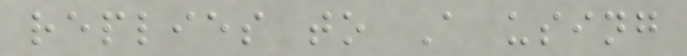replies to A using
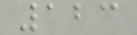123
